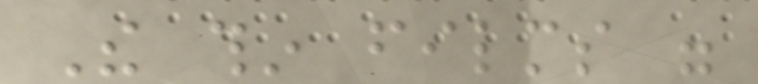The thin films were
